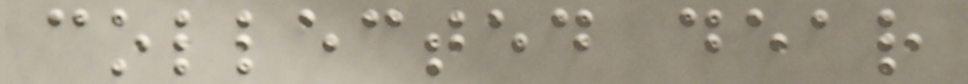collected dear
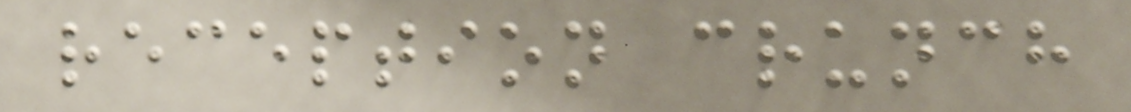reception crunch
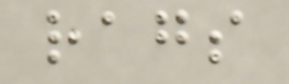rags
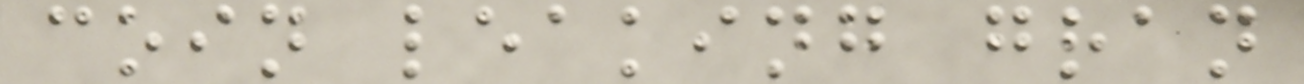coin leaking gran
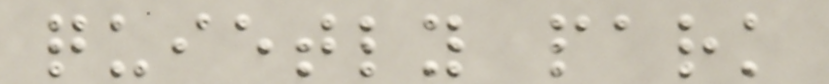quietly park
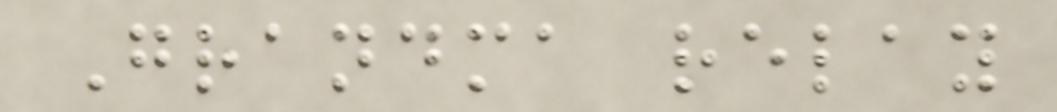Grandma relay
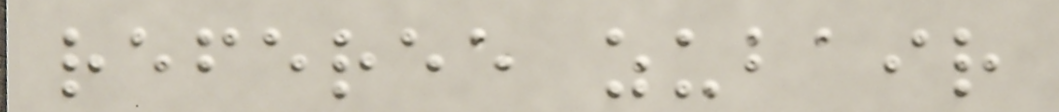referee zubair
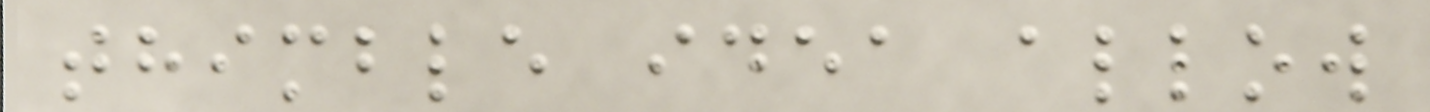thimble idea allow
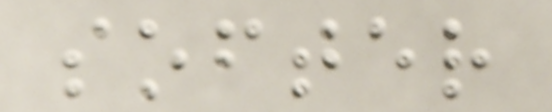softer
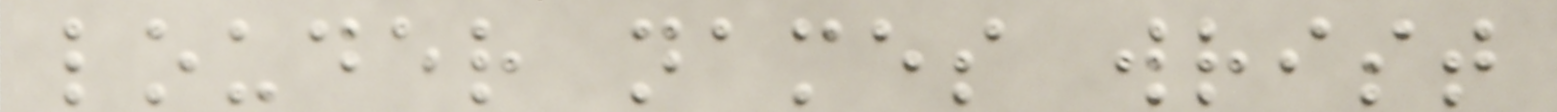louder names wrist
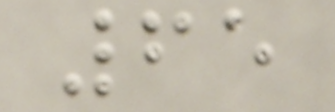65
